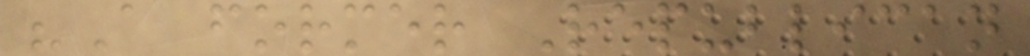"A former Republican
